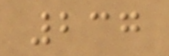237
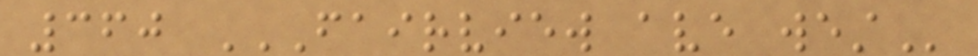360 FAIRVIEW AVE WEST
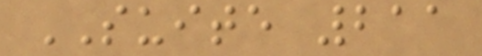SUITE 211
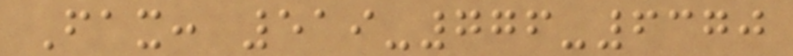Fax: 519-776-6370
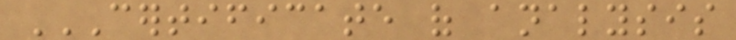CERTIFICATE OF ANALYSIS
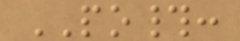PO#:
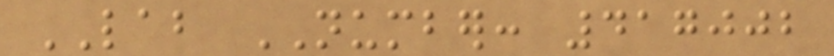LAB NUMBER: 417002
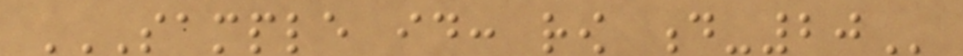SAMPLE ID: ROW D-20
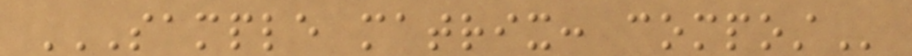SAMPLE MATRIX: COMPOST
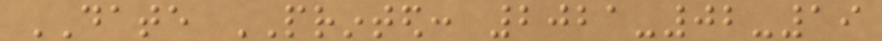DATE PRINTED: 2021-02-19
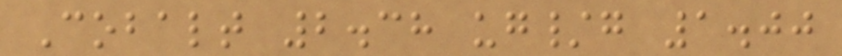Cobalt 2.38 ug/g 1.00
